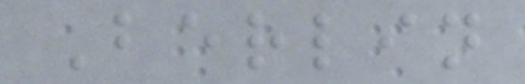Berlin
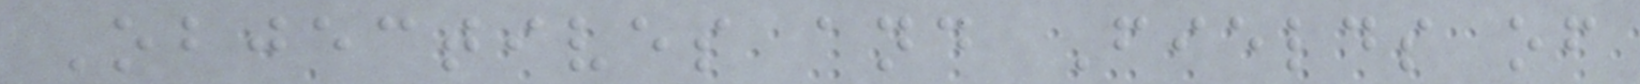Objectives and Fields of
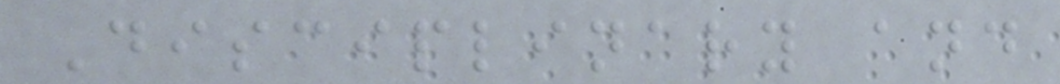Disciplinary and
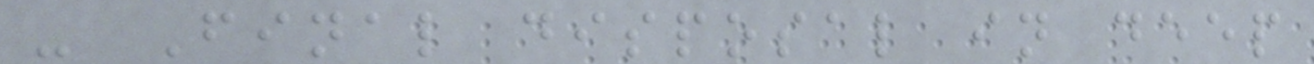- Final disposal in deep
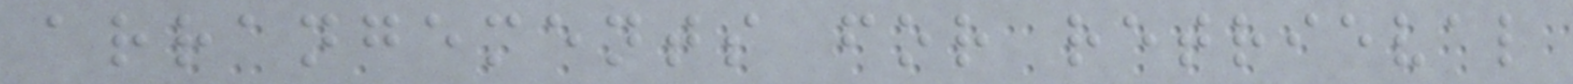arrangements for retrieval
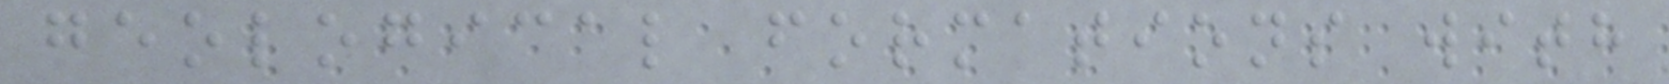geological formations with
